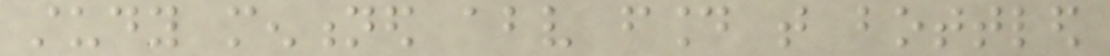study mentioned above found that bottled
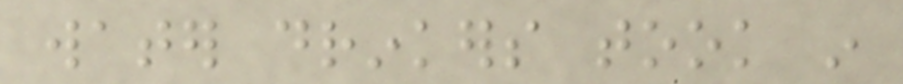water drinkers took in
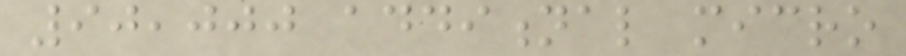90,000 additional micro
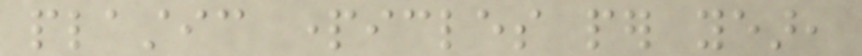plastic particles per year,
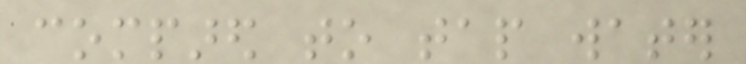compared to tap water
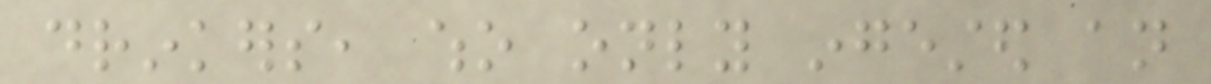drinkers, who only ingested an
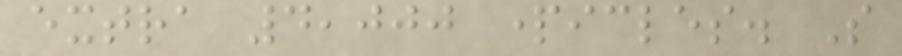extra 4,000 particles. So
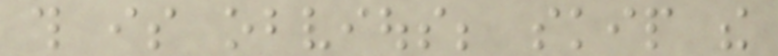this is obvious; skip the
